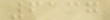6137
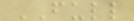FULL
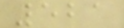521
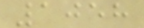1058
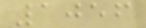1056
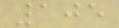105
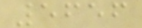5656
